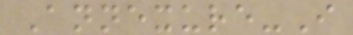Annexure-I
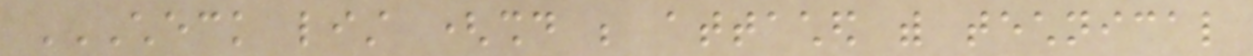CHECK LIST (SHOULD BE ATTACHED WITH TECHNICAL
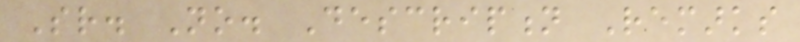Sr. No. Description Remarks
